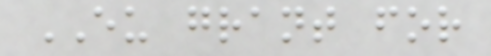EU grant for
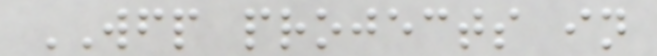WFP projects in
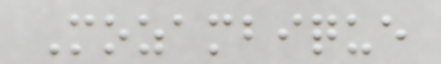Mozambique
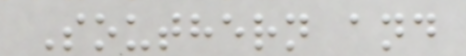Southern and
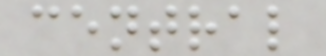central
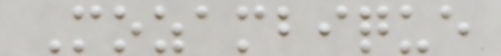Mozambique
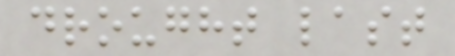drought last
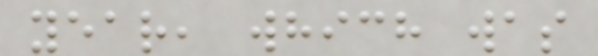year, which was
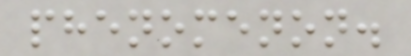phenomenon.
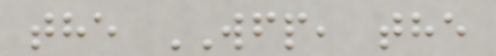the WFP, the
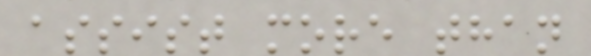assist more than
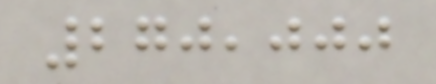270,000
